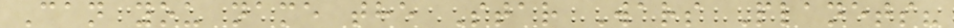Can you name the Star Wars Planets?
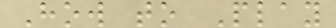How to Play
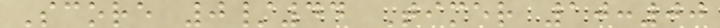Score 0/44 Timer 10:00
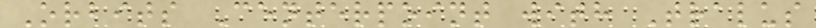Orbits Centerpoint with Tralus
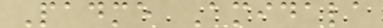Padme Amidala
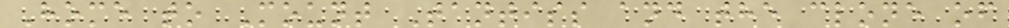Home to Mount Tantiss and the clone of
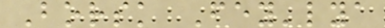Borsk Fey'lya
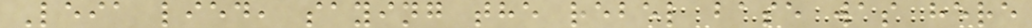Leia lied, saying the rebel base was here
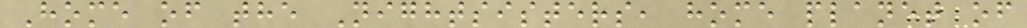Home of the Nightsisters, home planet of
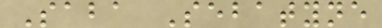Saba Sebatyne
